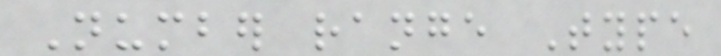Number range Type
